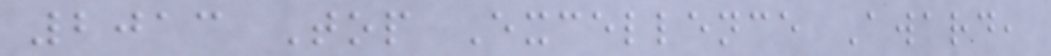2013 Top Excellence Award,
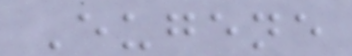Eugene
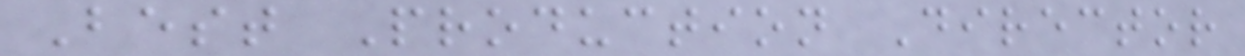Best Production Director
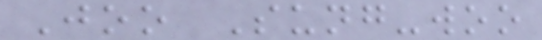Joo Sung-woo
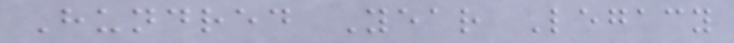Hundred Year Legacy
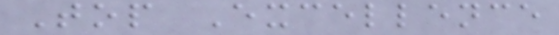Top Excellence
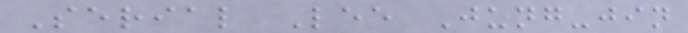Serial Lee Jung-jin
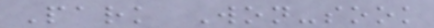Park Won-sook
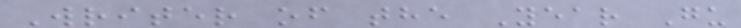Writer of the Year Gu
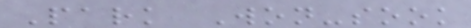Park Won-sook
